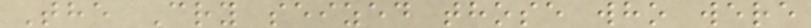The Cry seized those who were
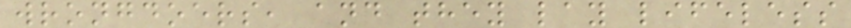wrongdoers, and they lay lifeless
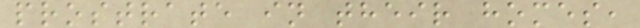prostrate in their homes,
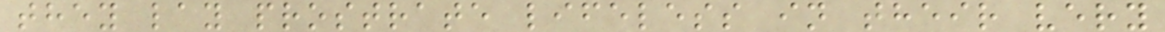they lay prostrate lifeless in their very
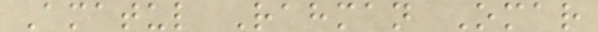Amatul Rahman Omar
